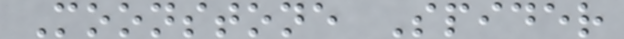Moonstone Spider
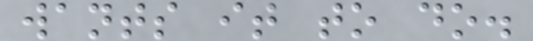wants it to do.
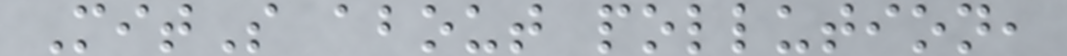MitS about pollution,
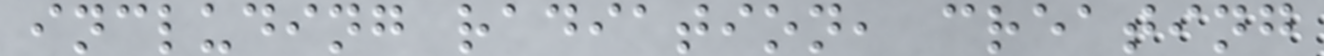including radiation, creating
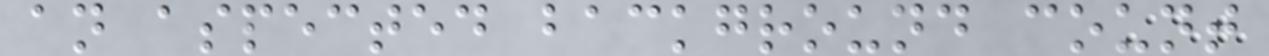an aspected background count
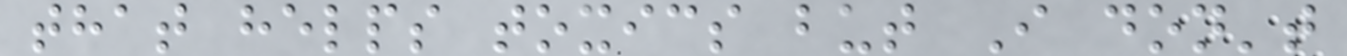that helps toxics but I don't
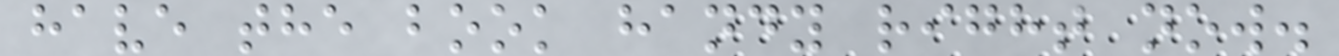have the book handy right now.
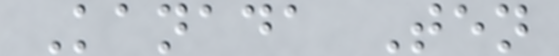Kanada Ten
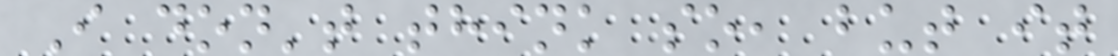I don't think so, but it
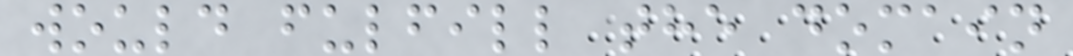would fulfill the domain
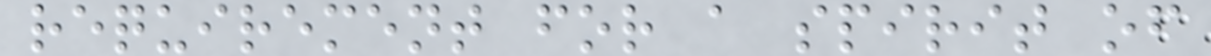requirement for a spirit of
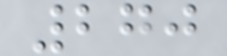270
